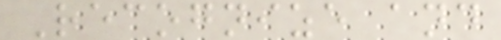Recognize and
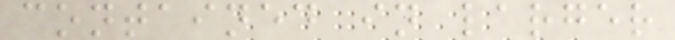contained in larger
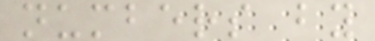numbers by
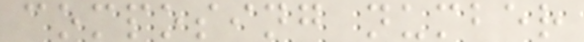composing number
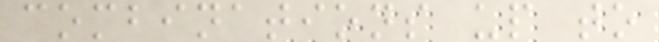combinations up to
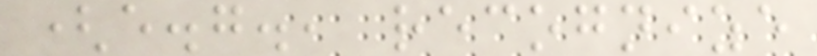(e.g., recognize
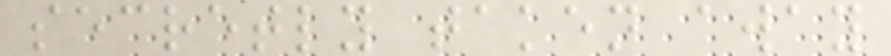secretly taken away
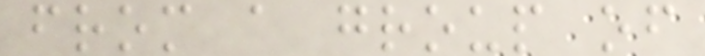from a group of
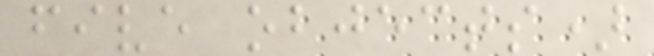five objects)
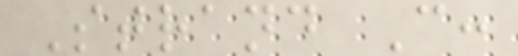Strand C:
